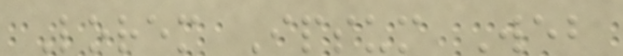Lorem Ipsum Web
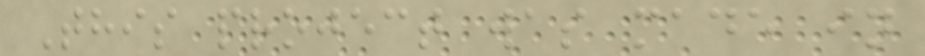This project was made in
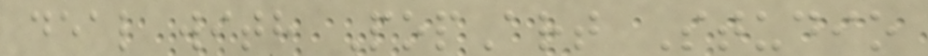deal with PopArt Studio
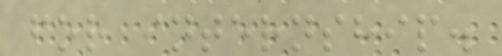for internship.
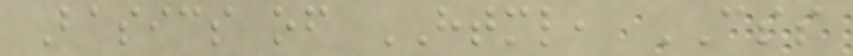Basics of HTML, CSS
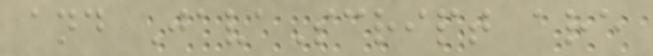and JavaScript are
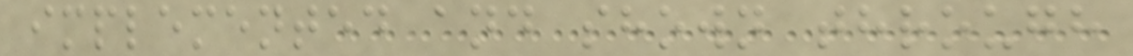implemented and shown through
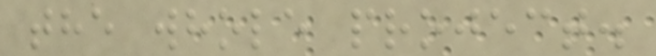the whole project.
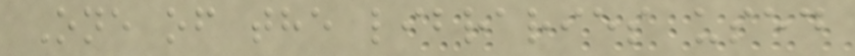One of the libraries used
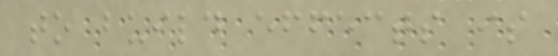to build effects is
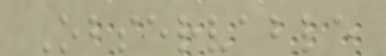Observable
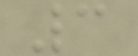3
